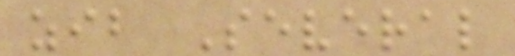zib Several
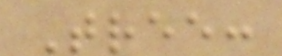Tree:
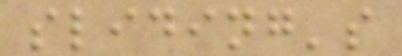sliding's
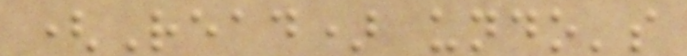(Read) undo's
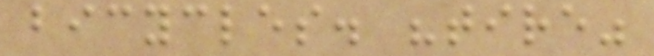bicycles. "tire"
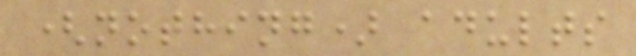(nothing) adults
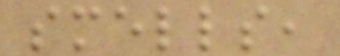smells,
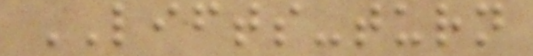LIFTS-turn
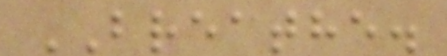BREATHE.
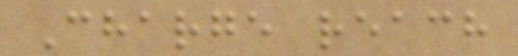Charge reach
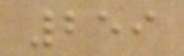259
